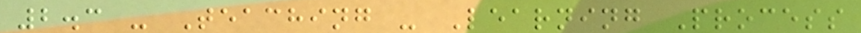2.3 - Teaching - Learning Process
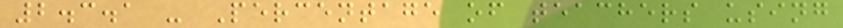2.3.1 - Percentage of teachers using
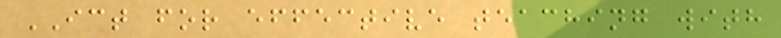ICT for effective teaching with
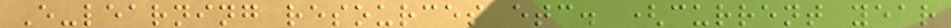E-learning resources etc. (current year
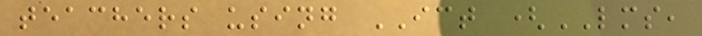teachers using ICT (LMS,
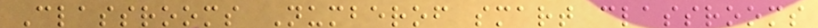Classrooms Numberof smart classrooms
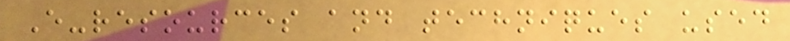E-resources and techniques used
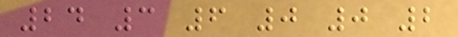24 3 6 0 0 2
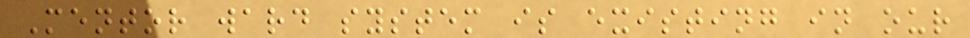Mentor ward system is existing in our
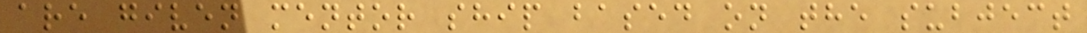are given mentor ship based on the subject
